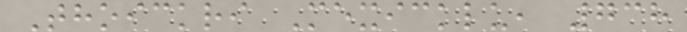Thoickri Mexicklu, 738
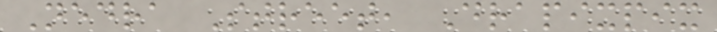Nedra Street, Drapixpix
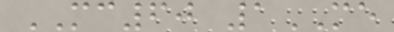MC60 1ME
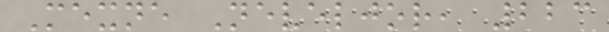Mexne Neveljor, 223
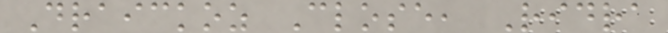Draickoz Close, Ridra
